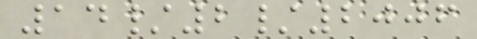14/2/2006
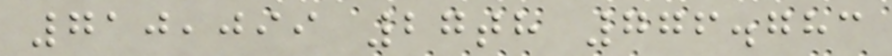710,099 27th 776.783
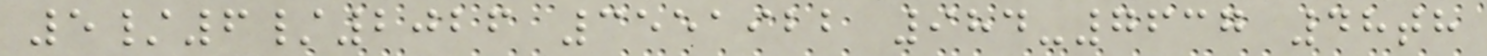5/6/2026 3551922 984-7637 48th
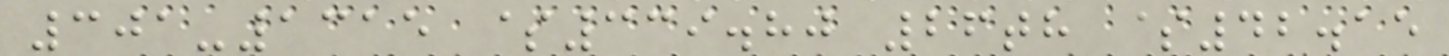301-1315 $339.80 26th $42.15
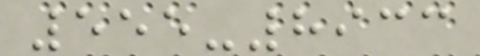555-8933
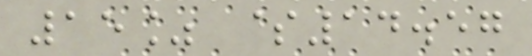15% $14.57
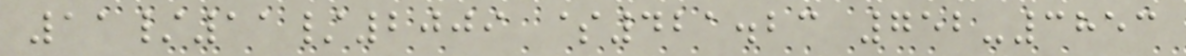11/11/2009 $421.23 752-3853
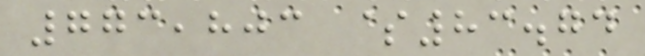773,803 $83.74
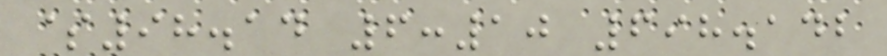$98.14 6:10 698.142
